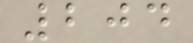204
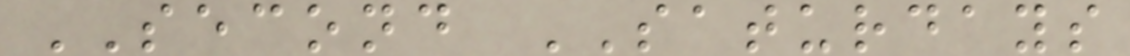SECOND SATURDAYS
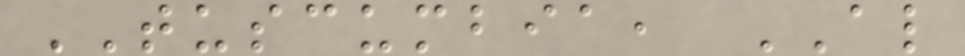TUSCUMBIA, AL
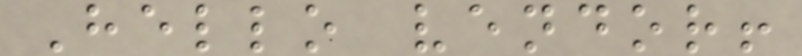Hello vendor!
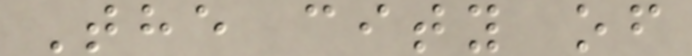The city of
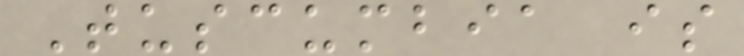Tuscumbia is
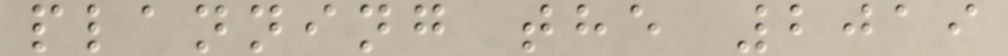planning the 2019
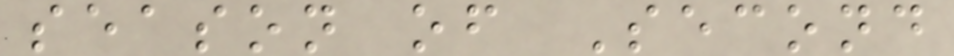season of Second
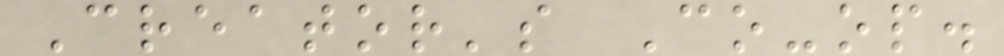Creator's Co-op.
